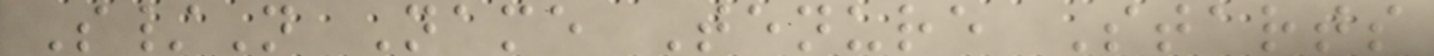S/N Name Tenure Starts
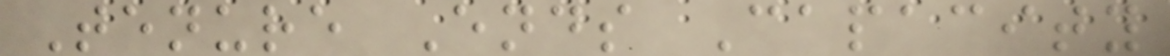Tenure Ends Capacity
